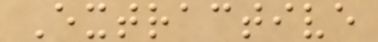Extractive
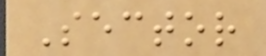Sector
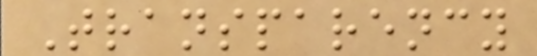Transparency
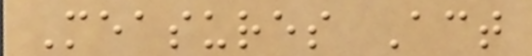Measures Act
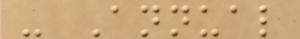- Annual
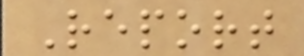Report
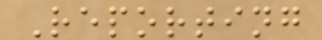Reporting
